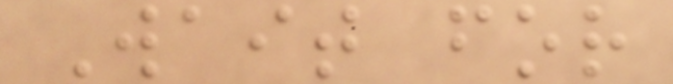Wait for
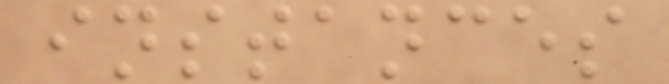instances
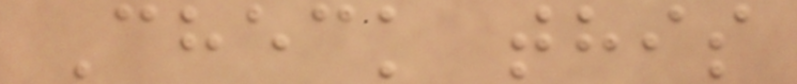Check this
